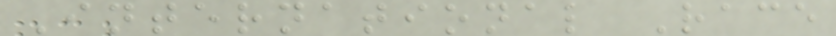International Race
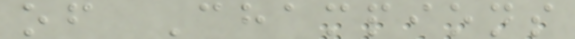of Champions
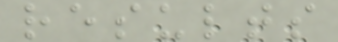results
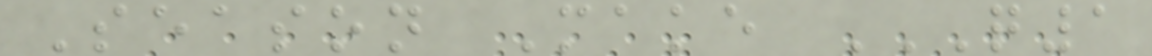Season Make Q1
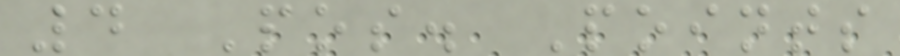4 Pos. Points
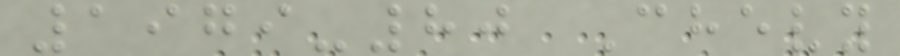1979-80 Chevy
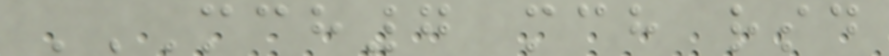MCH7 MCH RSD
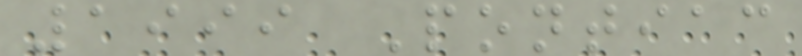1999 Pontiac
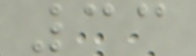33
